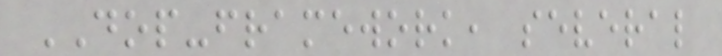DOP-framework, several
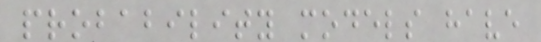probability models have
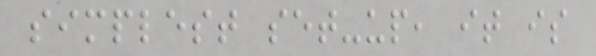simplest set-up, it is
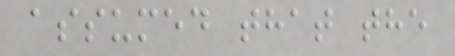assumed that the
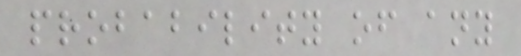probability of any
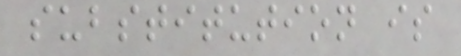substitution is
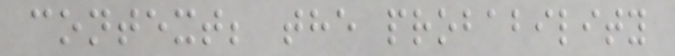context; the probability
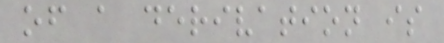of a derivation is
